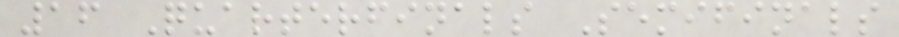16 Quarterfinals Semifinals
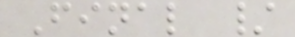Final /
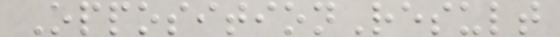OppositionResult
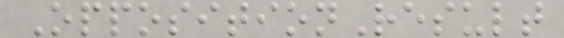OppositionResult
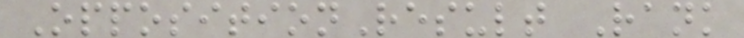OppositionResult Rank
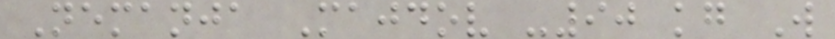Nemanja Majdov -90 kg W
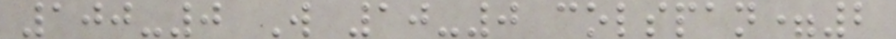100-0 W 10-0 colspan=2
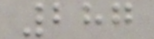287
